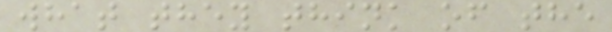what they think of the
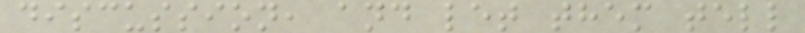discussion, and let them tell
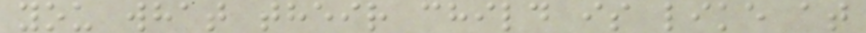you what their child is like at
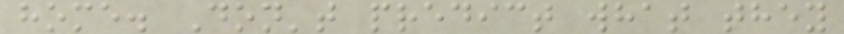home. Don't predict what they
